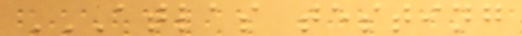ATLAS TESTING
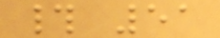# 51
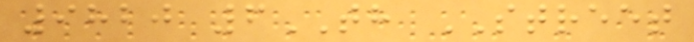9820 6TH STREET
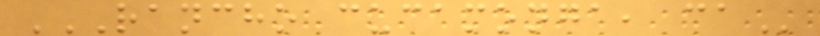RANCHO CUCAMONGA, CA
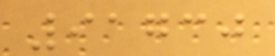91730
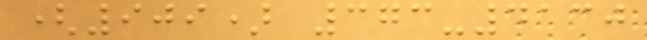(909) 373-4130
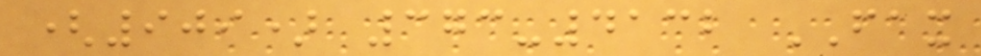(909) 373-4132 FAX
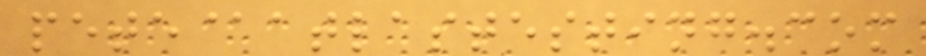pete@atlastesting.com
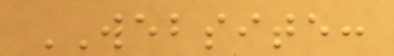WEBSITE:
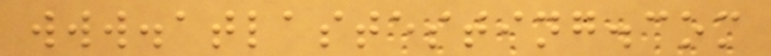www.atlastesting.com
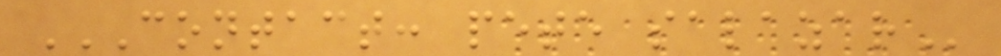CONTACT: PETE SALAZAR
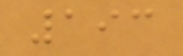193
